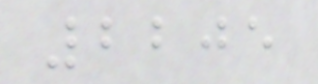2205
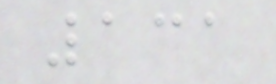131
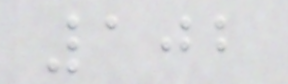102
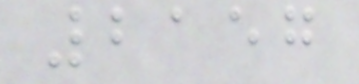2157
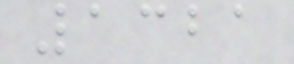1321
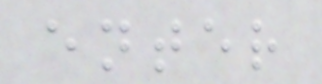enter
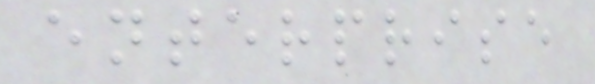enterprise
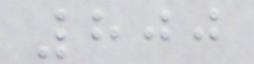800
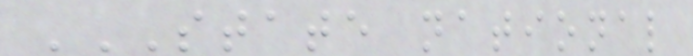STATE NATIONAL
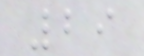29
